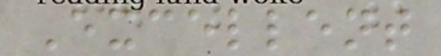Excellent
